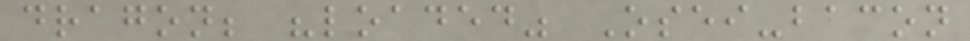dragon; "loaded" Osei-bacon
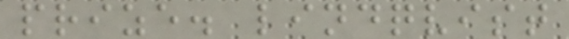prize. lindqvist
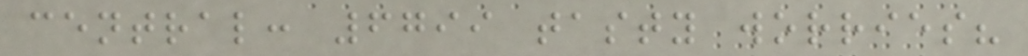central: 6799 tasty worries?
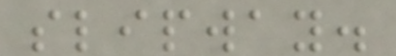slipway.
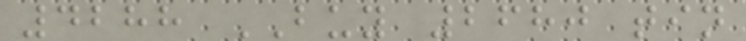4288 BUY 2680 tin
